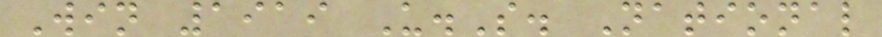Win 1919 U.S. National
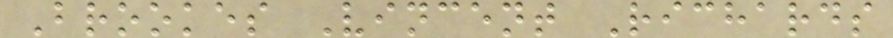Brookes Vincent Richards
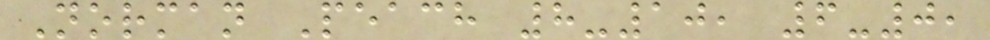Norman Peach 8-10, 6-0,
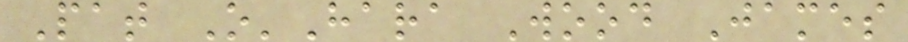Pat O'Hara Wood James
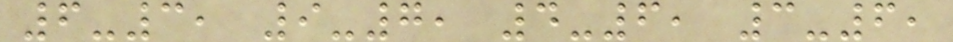6-3, 9-7, 4-6, 3-6,
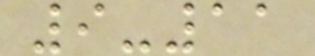9-11
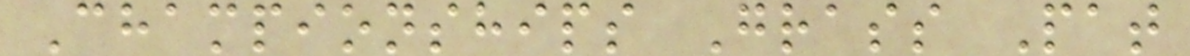Championships Grass Pat
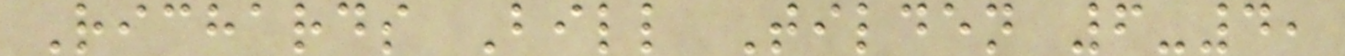Richards Bill Tilden 6-4,
